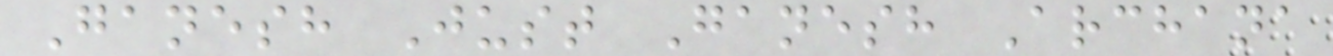Ganesh Just Ganesh Archana
